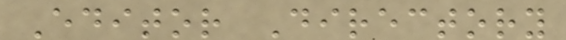Editor Directory
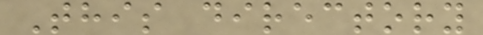This directory
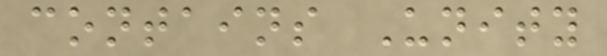contains Unity
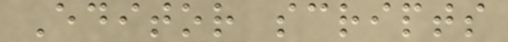Editor scripts
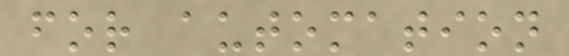for automation
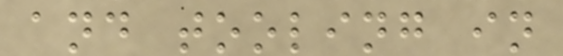and tooling in
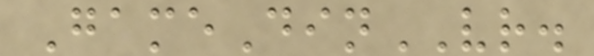GameDinVR.
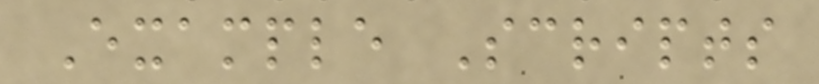Example Scripts
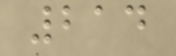214
